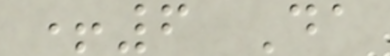+6 Da
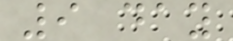9 day
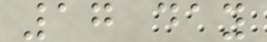17 day
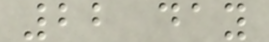22 day
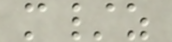m/z
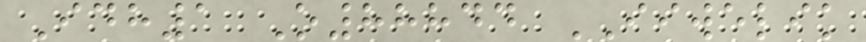Idh1 O88844 IIWELIK
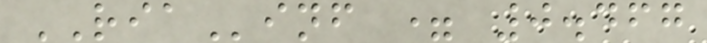RIAinf = 0.467
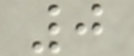0
